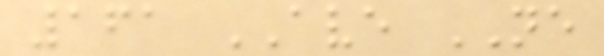161 AVE NE
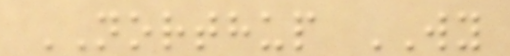NORTHUP WY
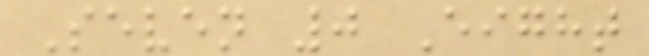Seven 0 Eight
